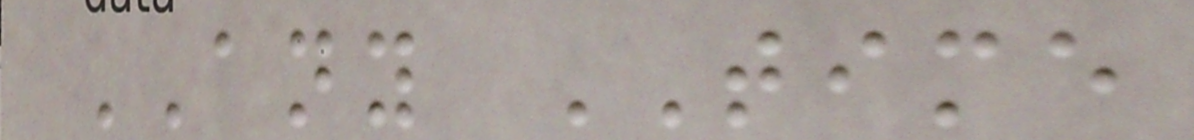ANY TIME
